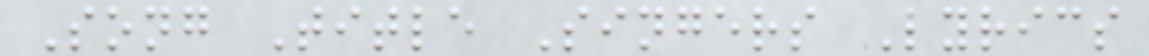Song Title Singers Lyrics
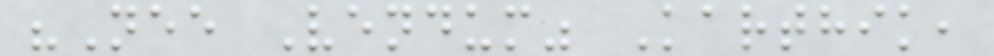"Nee Vendum" Karthik,
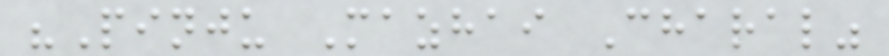"Pinju Mazhai Charal"
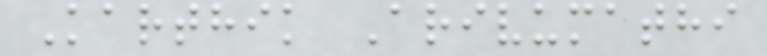Karthik Arivumathi
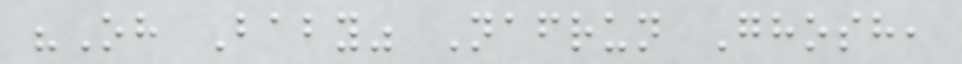"Oh Baby" Nafrun Ghosh,
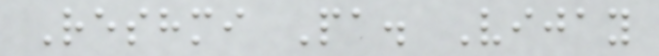Reshmi Pa. Vijay
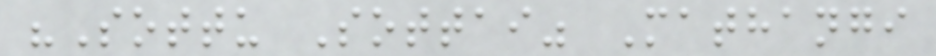"Sottu Sottai" Mathangi
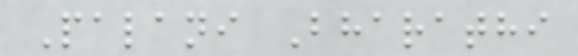Palani Bharathi
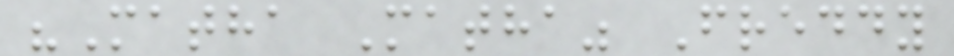"Matha Matha" Freddy
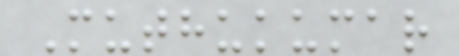Muthukumar
